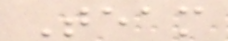Team
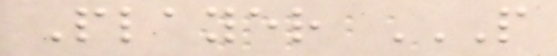Player P
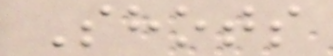Shots
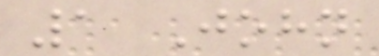1 John
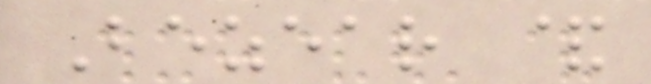Bezear &
